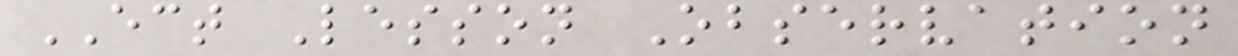ECT Lesson Observation
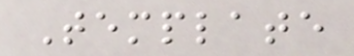Template
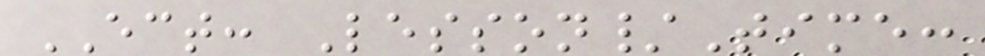ECT: Lesson/Time:
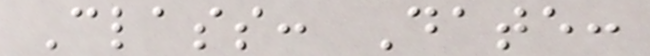Class: Date:
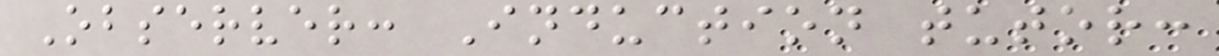Observer: Induction tutor:
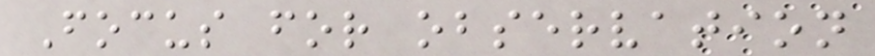Focus for observation
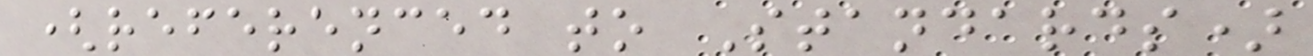(referenced to Standards)
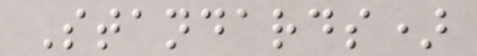Standards)
